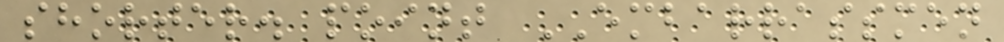shorter. point EMBARRASSMEN
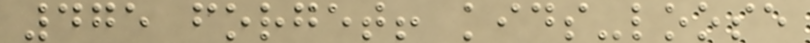475 forget! kids-loose
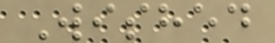Wished
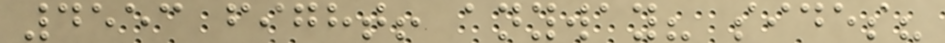4553 fight! anyway? sides?
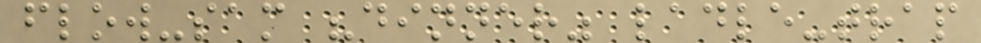flow-sam "dinner" ladle-trap
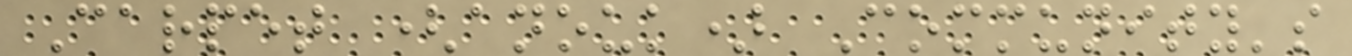Carpet (anouk) Community's
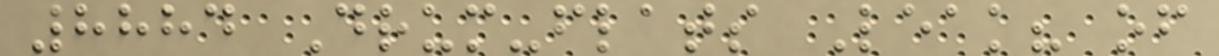8884 Drum-flats Leak? of
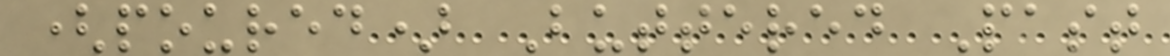(poured) Buttered Past
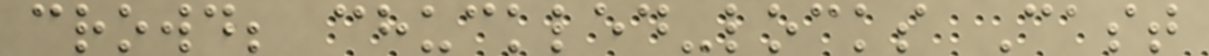crowd; chuckled-locks Cast
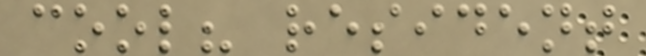cool? resident
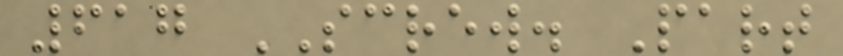617 SCREW. Part
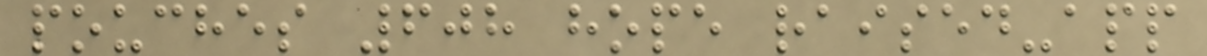pouches 608 hope raised-app
